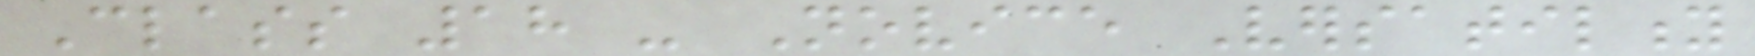Class 18 - Novice Versatility
